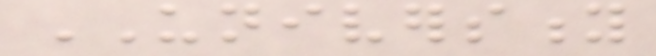UNIVERSITY
